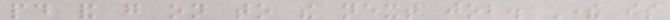paid and go on to the next job. There is
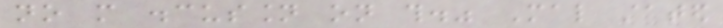no more discussion on this." Mal stated
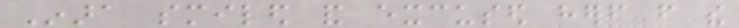Inara smiled and excused herself from the
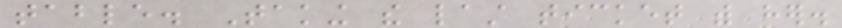table. Taking the last ticket with her.
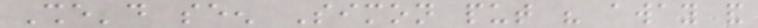She'd seen Simon put his away and
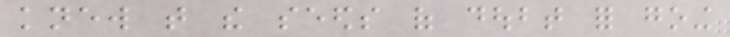knew that the seeds of doubt for going
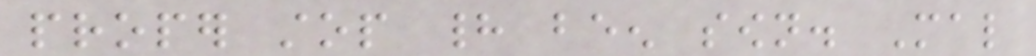proper stop had been sown. Mal
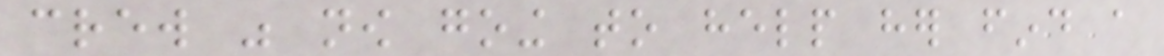crew was now going to help her find a
